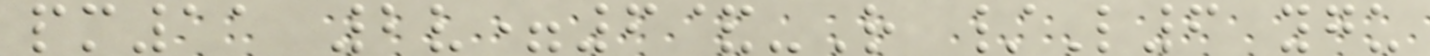pm11 2v=6&-R /L6 ygu
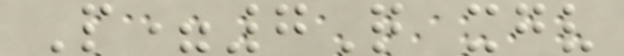P=7Q xgv
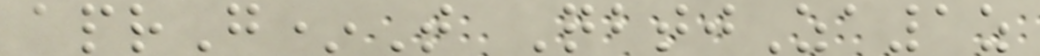aprG*T QbtjZa1z
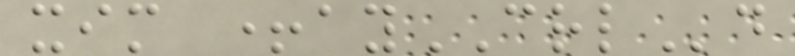xim +ayCRLd
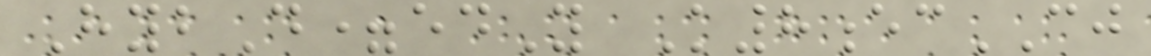HybD=edY K8ecCJ
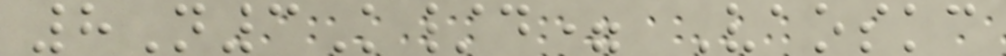8N3K/d= Vaoskc
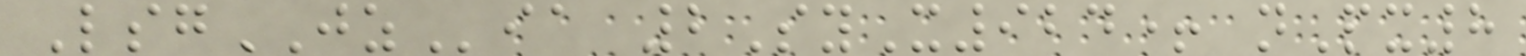LsgJZia 2SyX924+ nPx8
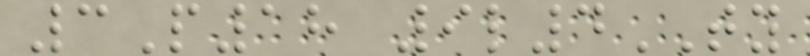3P18 9l4TY
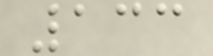133
